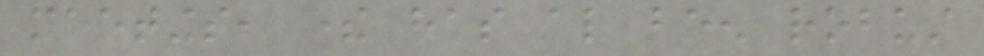meetings, there has also been robust
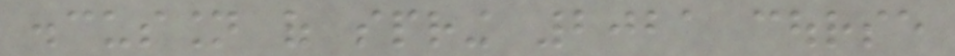discussion of spring 2021 course
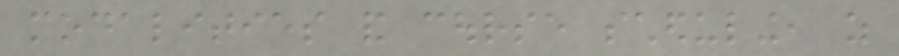modalities and course scheduling, as
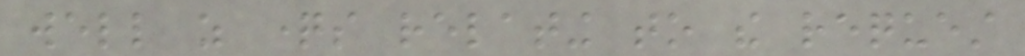well as questions relating to the request
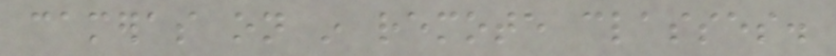cameras on in remote classes.
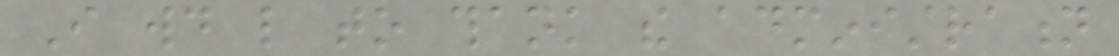I would like to thank the administration
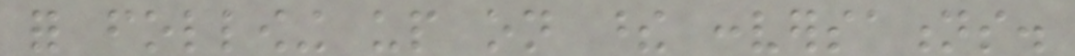for following up on these conversations.
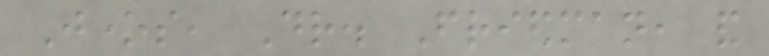Jones, Dr. Friedman, and
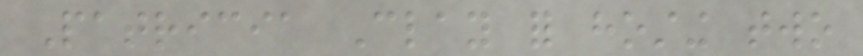Patricia Clay for hosting two
